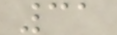31
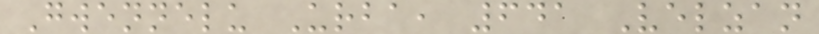Gwennelu Urba, 641 Velzan
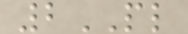2PL
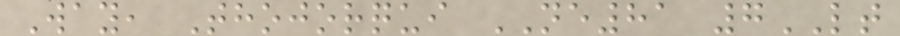Way, Thojorqui NE81 7LT
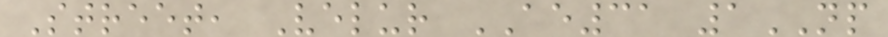Street, Velur AE31 1NP
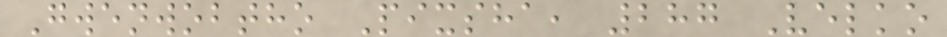Gwenwobtho Pixsha, 287 Velko
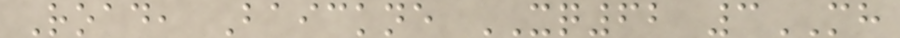Road, Baickne XQ62 3MH
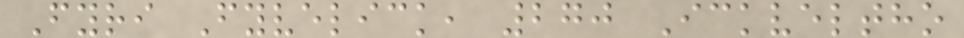Fyri Fyvelick, 270 Ickveltho
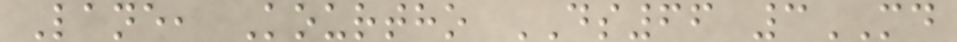Lane, Kourtho DS66 3MD
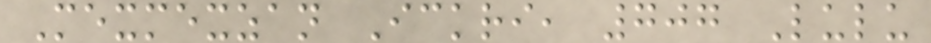Mexmexzan Ickri, 707 Lulu
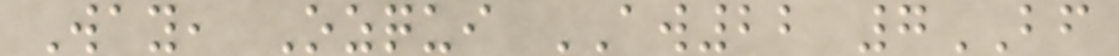Way, Ozqui AW22 7BF
